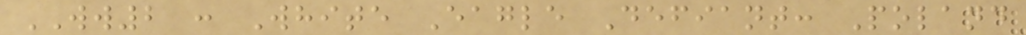WW2 : White Eagle Defiant: Poland
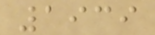1939
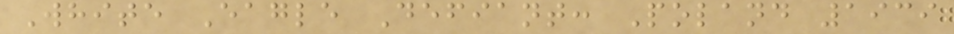White Eagle Defiant: Poland 1939
